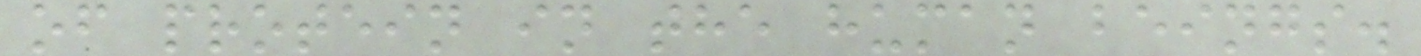of protein in the human beings.
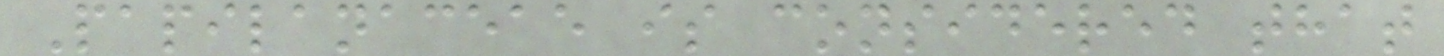Papilanaceae is considered that
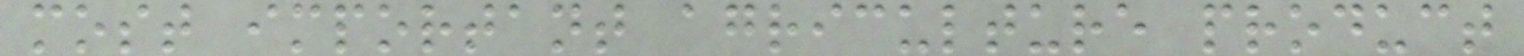most important agriculture product
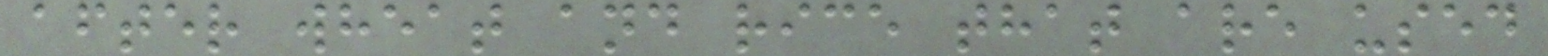after wheat and rice that are used
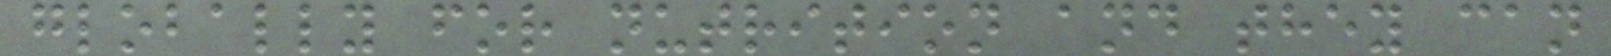globally for nutrition and they can
